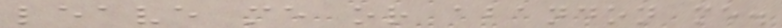leave me or abandon me.
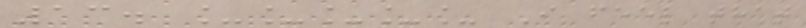13. _____ I feel that
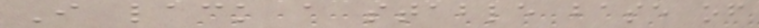I lack a stable base of
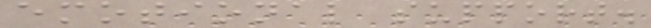emotional support.
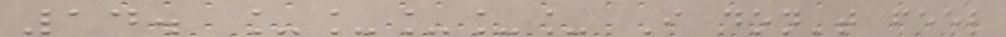14. _____ I don't feel
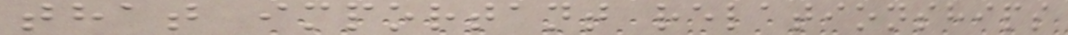that important relationships
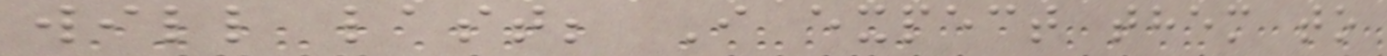will last; I expect them to
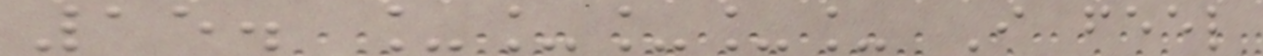15. _____ I feel
